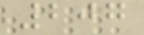207
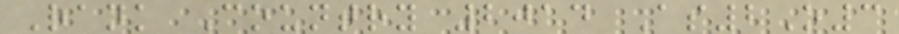Rank Country 2014 As2O3
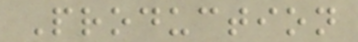Production
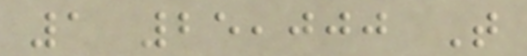1 25,000 T
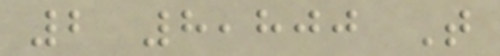2 8,800 T
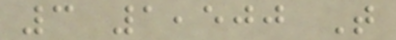3 1,500 T
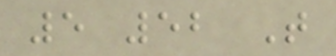5 52 T
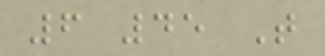6 45 T
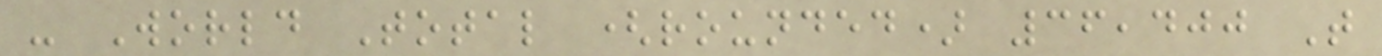- World Total (rounded) 36,400 T
